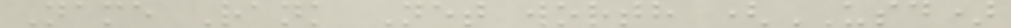Name Rank Net worth (USD)
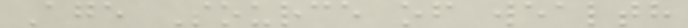Age Source of wealth
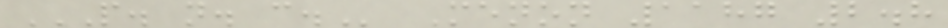P. N. C. Menon 1187 2.8
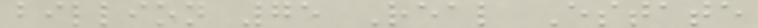billion 75 Real Estate
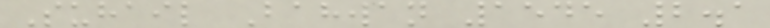Suhail Bahwan 1545 2.1
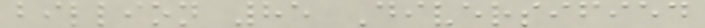billion 85 Diversified
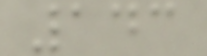143
